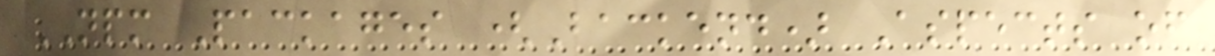NPM Packages (Backend) Aspects of
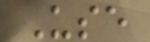Use
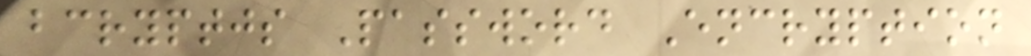bcryptjs Password Encryption
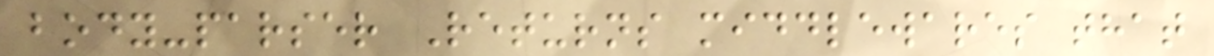body-parser Returns middlewares that
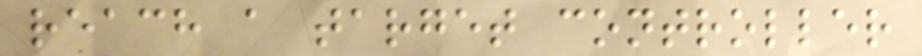reach a target controller
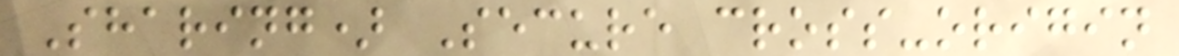Sharing) Secure cross-origin
